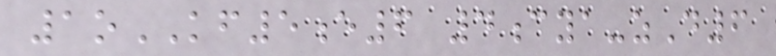1oKF5e6 4cya-zD6
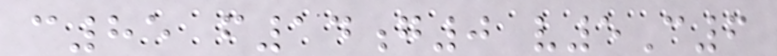c85 f14g0 v5C6
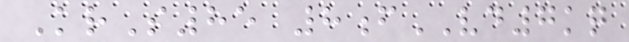KrS85 8fVD7kq
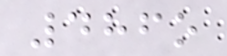486o
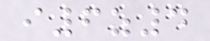i6z4
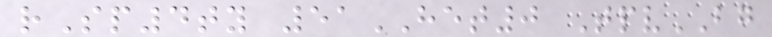rSp4ty 51HET0 TpvBG
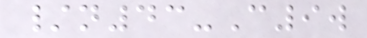/n43-C9w
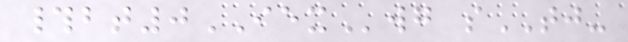#bt0IEXwg sTJ-
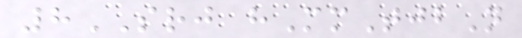8SRJ hMmTjbN
